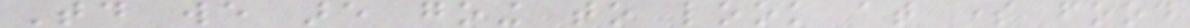Today we are going to look at some food
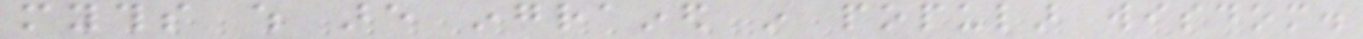myths which are ingrained in popular wisdom.
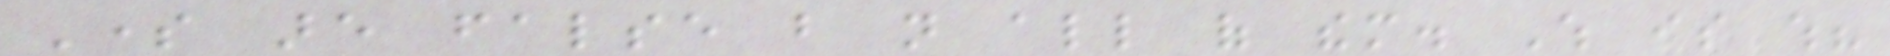Some are false but not all of them. Which is which?
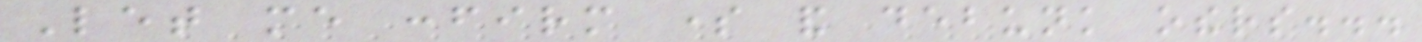Let me confirm some and debunk others...
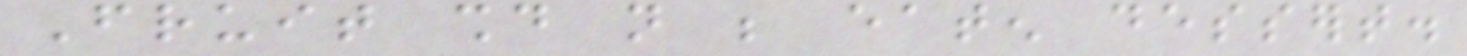Fruit should not be eaten dessert.
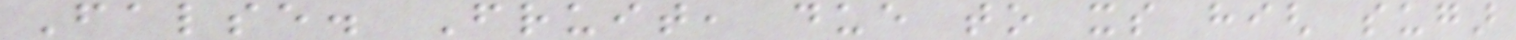False. Fruit, due to its high sugar
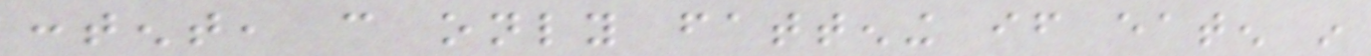content, can only fattening if eaten in
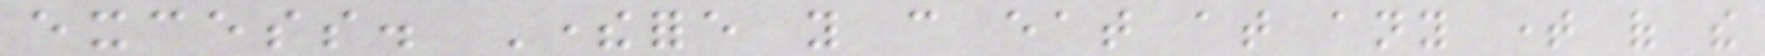excess. Therefore you can eat at any time of the
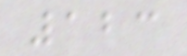123
